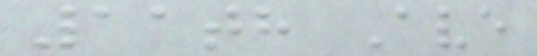11th Ave
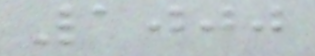1000
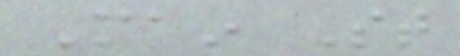Main St
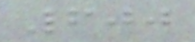600
